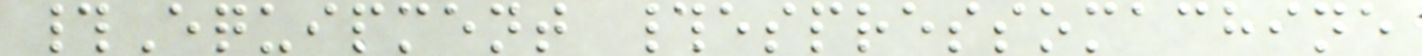#Equipment #espressomachine
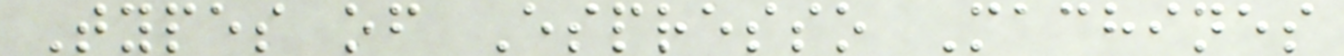Types of Espresso Machines
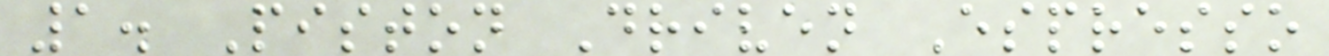1. Piston Driven Espresso
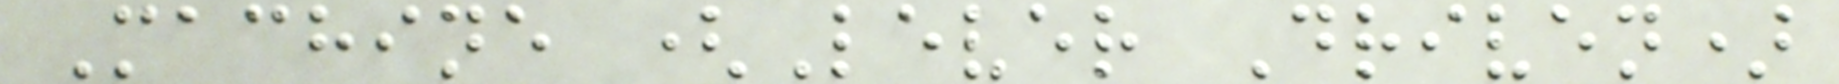Machine (Lever Driven)
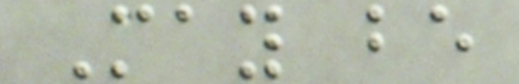May be
